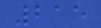215
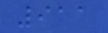911
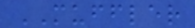MUFFLER
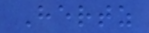Hertz
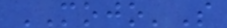MOJO'S
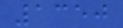1350
